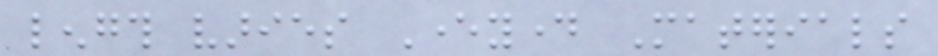length varies Everyday Materials
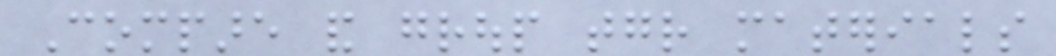Compare and group together materials
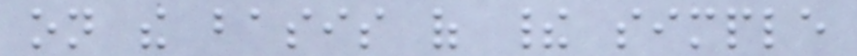on the basis of their simple
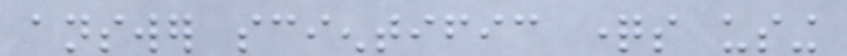answer scientific questions using
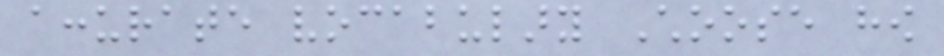accurate vocabulary Choose how
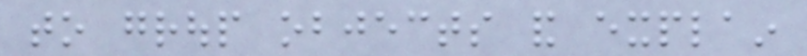to group objects and explain
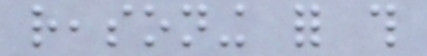reasoning for this
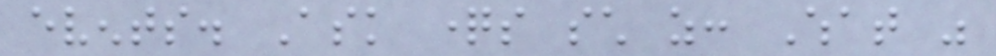events. Ask questions such as: What was
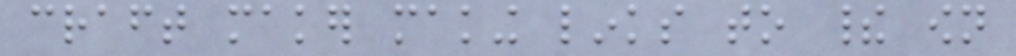craft maker making links to their own
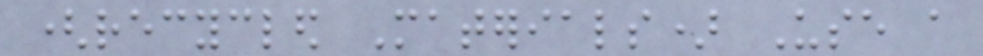(recycled Materials) Use a
